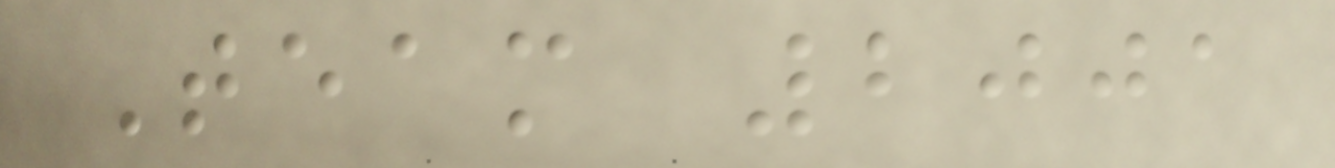Team 2001
